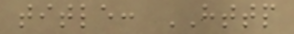title: HTTP
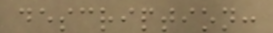description:
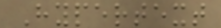Hypertext
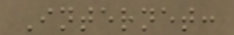Internet:
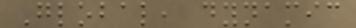Global, dynamic
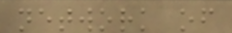network of
